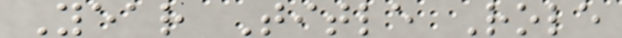Year Title Role
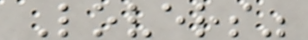Lovers"
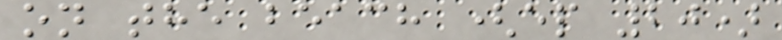on the beach (ep 20)
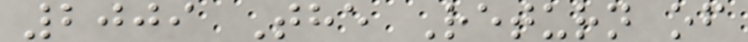2009 The Return of
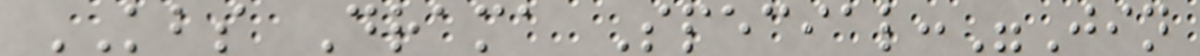KBS Drama Special:"Jin
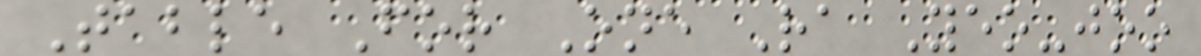Table For One Ra Yeo-joo
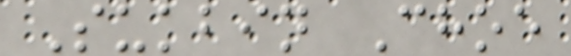Sukbin Choe
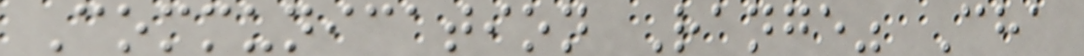Communication Range" Cha
